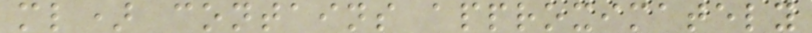ml) contains approximately
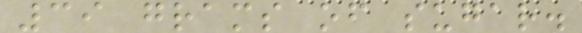39 grams of sugar.
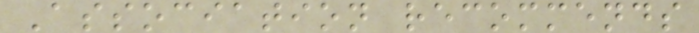Association recommends
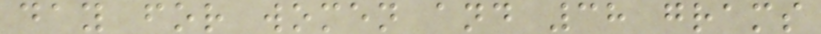day for women and 38 grams
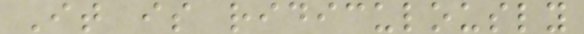It is ridiculously
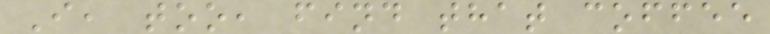I, too, find that coffee
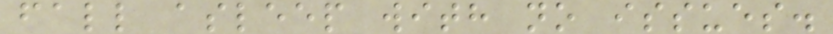fall asleep with no issues.
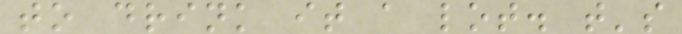to drink it a lot. t's
